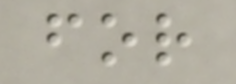for
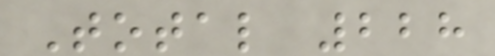Total 228
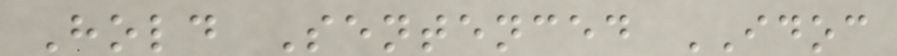Hold Sentenced IDOC
